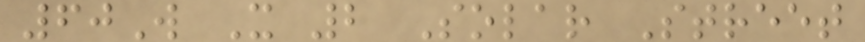60W X 2 Solar Street
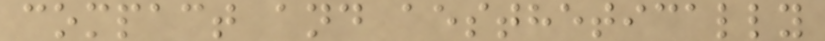compact and aesthetically
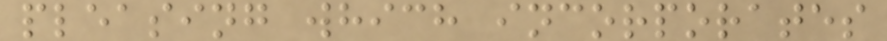pleasing which incorporates
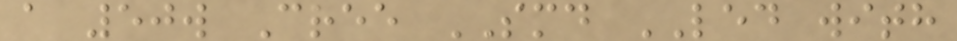a 50w Cree SMD LED with
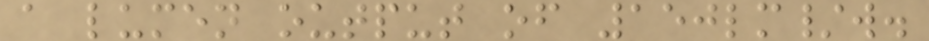a lumen output of 150lm/w.
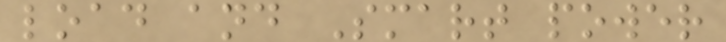load and Smart power
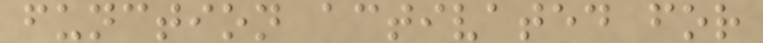function activated for
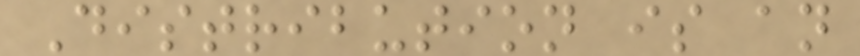Distribution is an
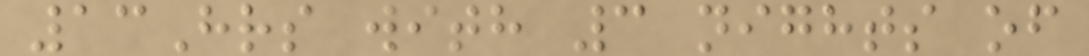13Hrs with 3 nights of
